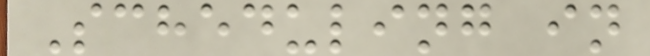Scheduling in
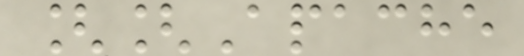[[Apache
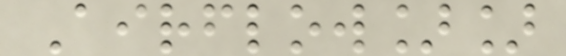Airflow]]
